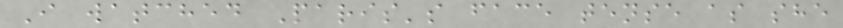I watched Paris's face tense as she
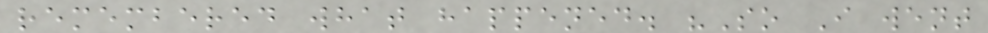remembered what happened. "So I went
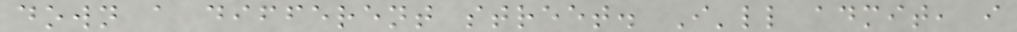down a different street. I'll admit, i
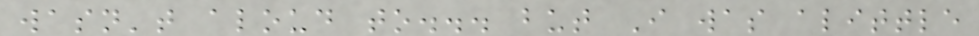wasn't aloud to... but I was alittle
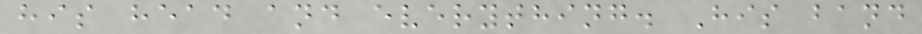his head and everything. His band
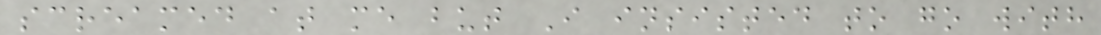screamed at me but I insisted to go with
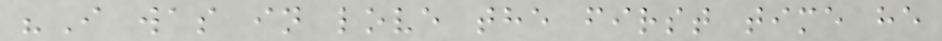"I was in love the first time he
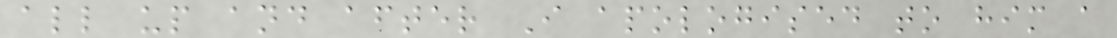all up and after I apologised to him a
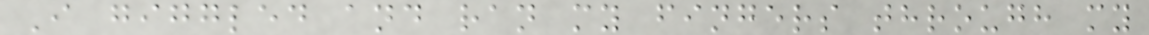I giggled and ran my fingers through my
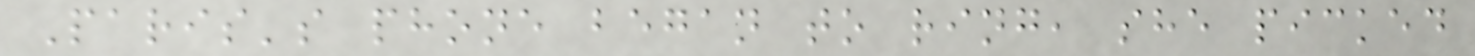Paris's phone began to ring, she picked
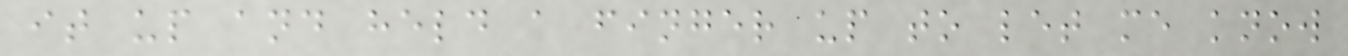it up and held a finger up to let me know
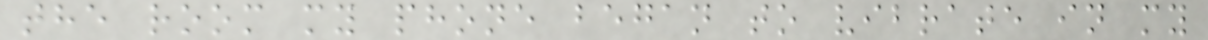the room my phone began to vibrate in my
